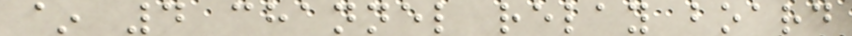~ 4 channel relay board
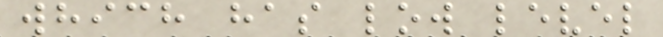which has low level
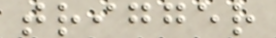trigger
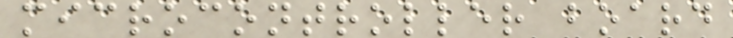microcontroller board
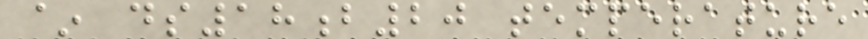~ ds18b20 temperature
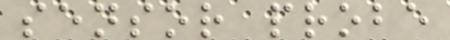sensor probe
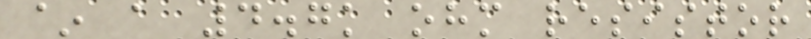~ a 4.7k ohm resistor
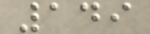149
